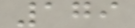179
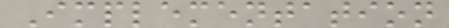Implementation
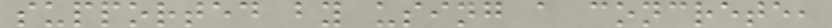supported by using a concrete,
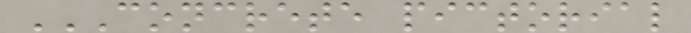CONCRETE PICTORIAL
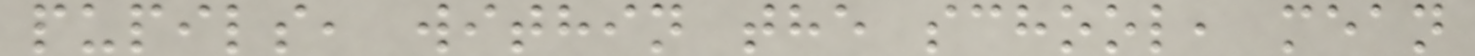pupils, within the school, mean
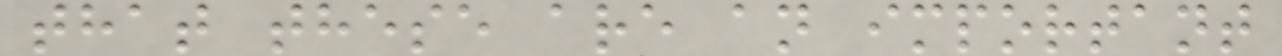that these are an important
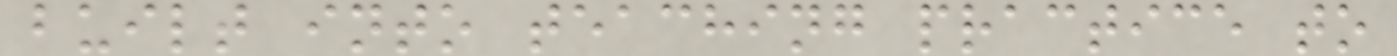built into teaching practice to
